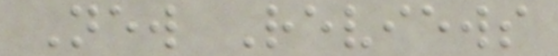New Reviews
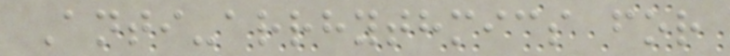Anti-arrhythmics for
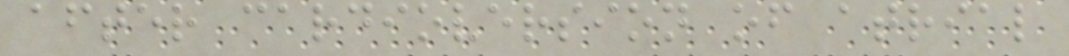after cardioversion of atrial
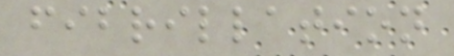fibrillation
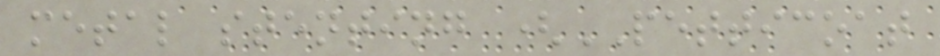metal stenting (PETTICOAT
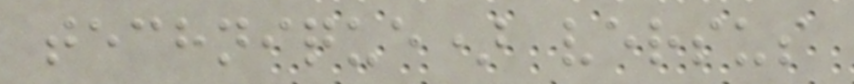technique) versus
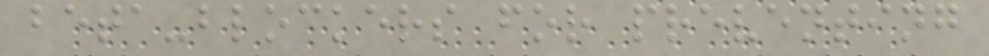beta-blockers for preventing
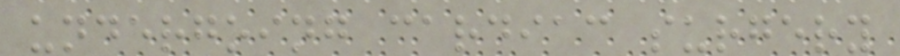undergoing cardiac surgery
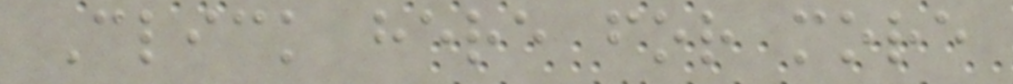Click here for more
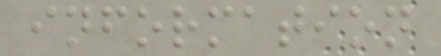information
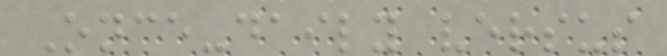Once-daily versus
